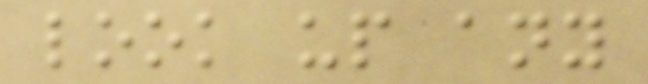look up any
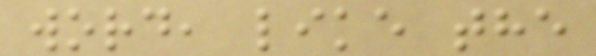word, like the
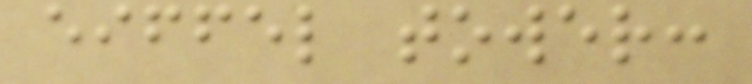eiffel tower:
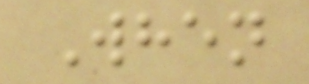When
